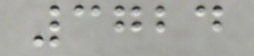3724
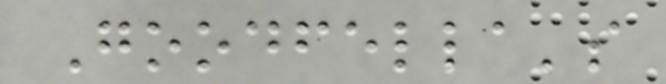Goodfella's
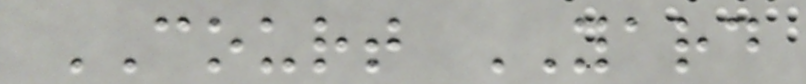COURT YARD
